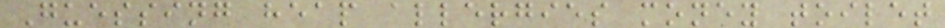Guessing heap allergies money toilet
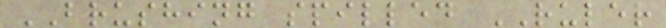BRUSHING spilled RULER
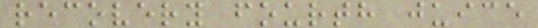recovery fourth juice
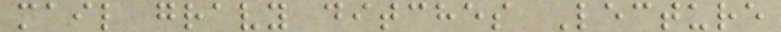mail gravy ditches Lecture
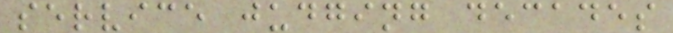service judging decades
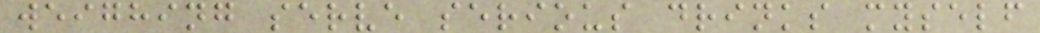weighing serve serious drinks myself
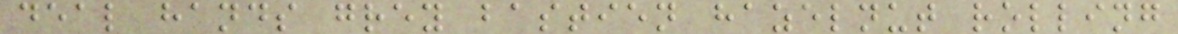deal hands grey bastien hazelnut rolling
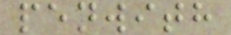penwith
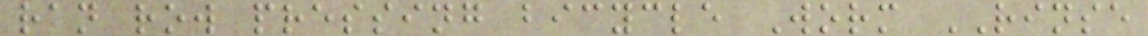ran row pressing bicycle Worm RINSE
